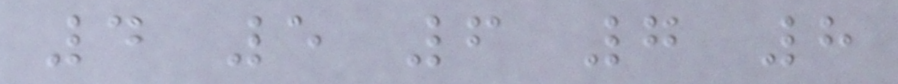4 5 6 7 8
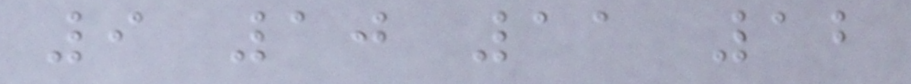9 10 11 12
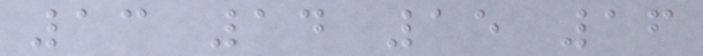13 14 15 16
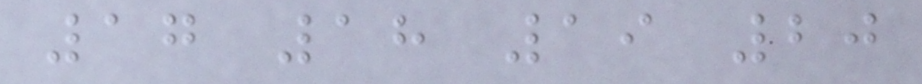17 18 19 20
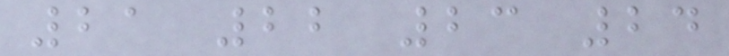21 22 23 24
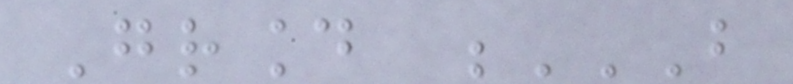Ground B
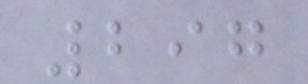297
